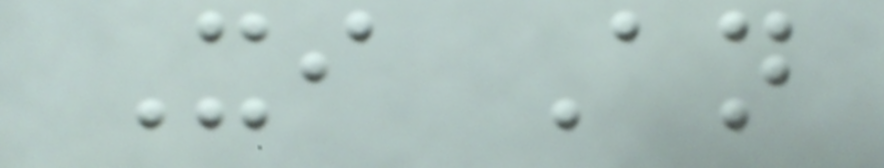Xi An
